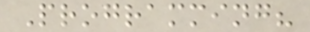Programming?
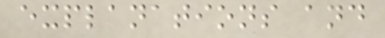explanations and
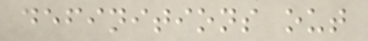definitions out
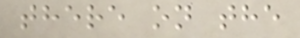there on the
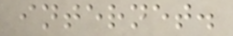internet.
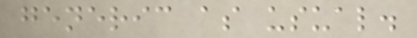generic as usual.
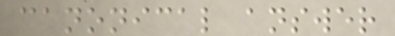canonical answer
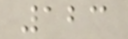123
